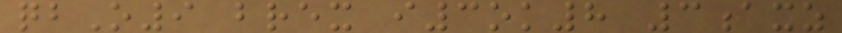qbO9 brex i3ok8 3axz
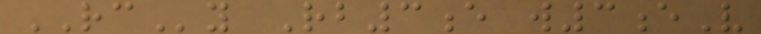RCy Rb3e w3eV
